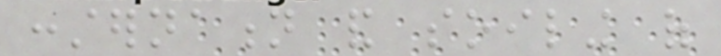consternation and soiling of
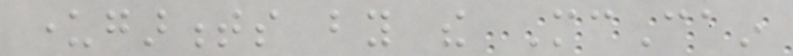undergarments by the McCain
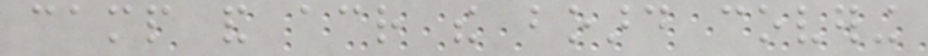camp and across the board covering
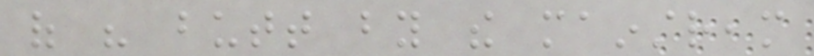of his butt by the mainstream
